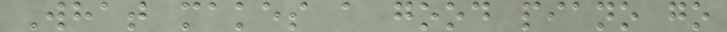What makes a good piano go
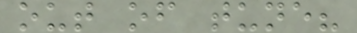out of tune?
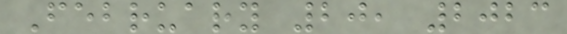February 20, 2023
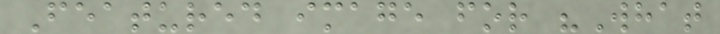Featured image for "What
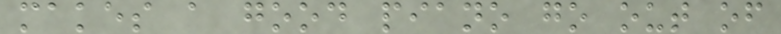makes a good piano go out of
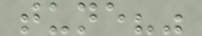tune?"
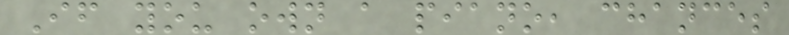If you own a piano, chances
